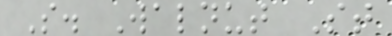S. Walnut St
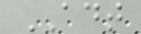ADT
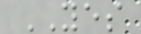YES
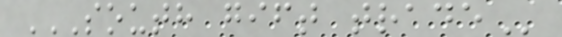SOUTH GIFT TRADE
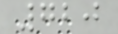720
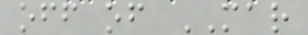off of MAR
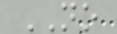NO
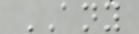ANY
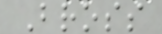Bross
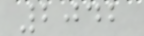2042
